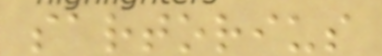sartorius
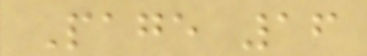Page 16
